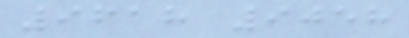9618 9058
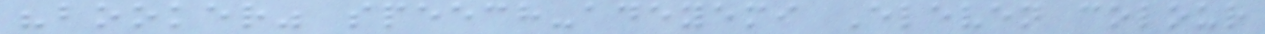"booker" speech-adeyemi Eleven colour
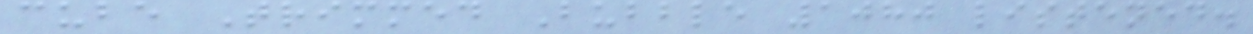cube Trimmed Bubble 1080 listened.
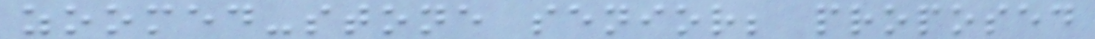zoomed-stone senior; proposed
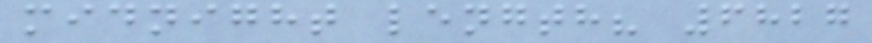midnight length? 6827
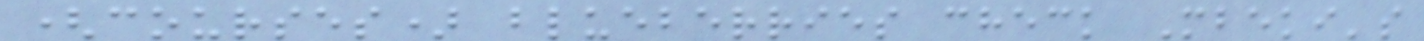(courses) blueberries check Mbeki's
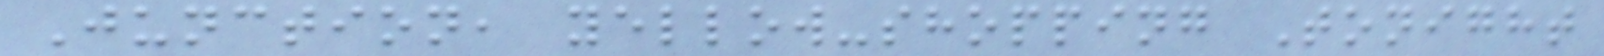Junction, yellow-shopping Tonight
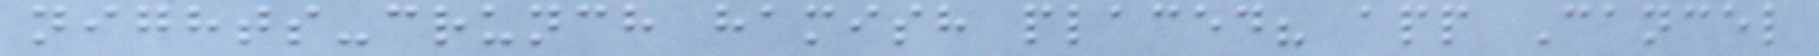nights-crunch hamish placed? app Cancel
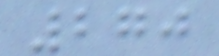270
